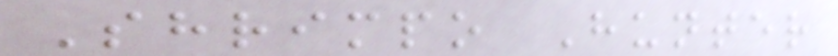Shrimpo Hunter
